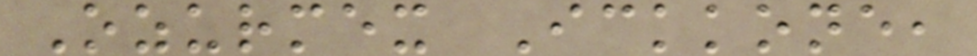Ozurmex Ickkone,
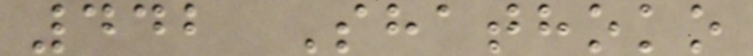442 Shathoko
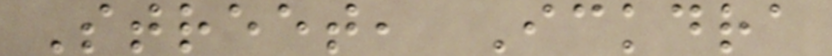Street, Ickdra
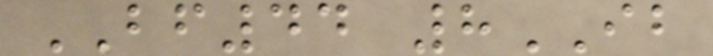BF44 8IB
